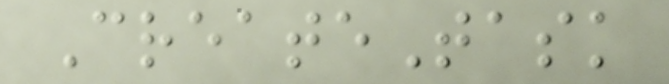CreateTask
